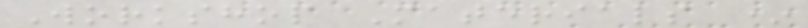Workshop Materials *
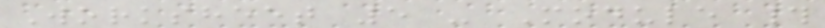Worksheet 5 - Module #
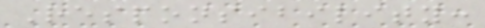Responsibility:
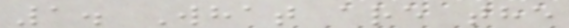1. What are the
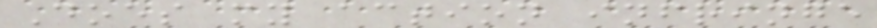Does my action infringe
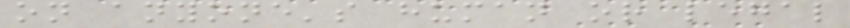on anyone's human or legal
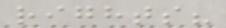rights?
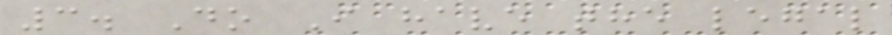3. Do I have the legal
